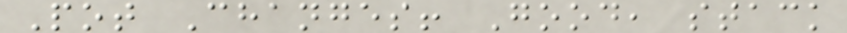Pot Changes! Good, stack
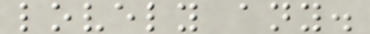lovely any.
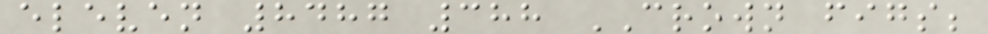eleven 8487 388 CROWN figs;
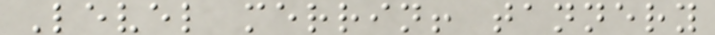Level merrin! tannery
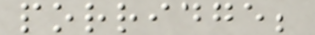porridge;
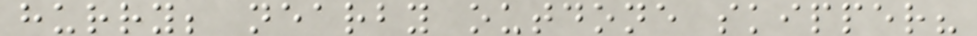hurry; nearby outdone skipper?
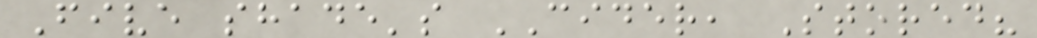Five shade's CIDER, Stored?
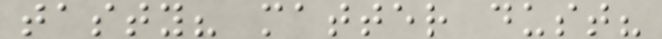tasty? matter dust?
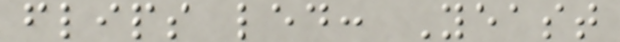flips led: Yeast
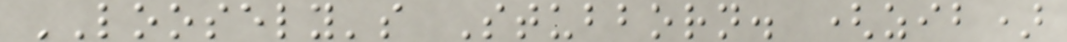LOOSELY's Stubborn. (zib)
